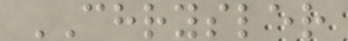CHRYSLER
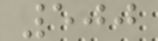500
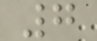7
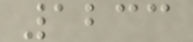1233
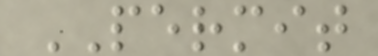PERMIT
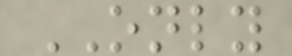ONLY
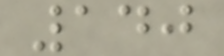140
